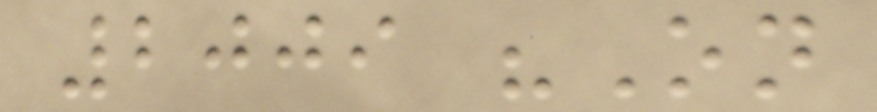2009 "On
